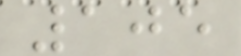105
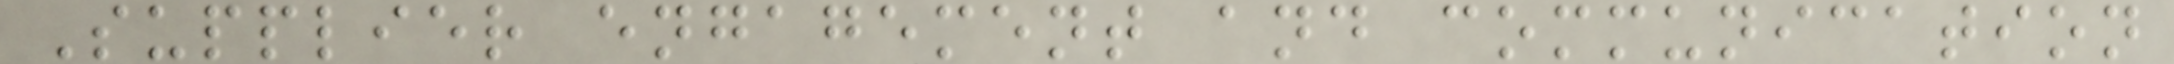Supplier engagement and communication
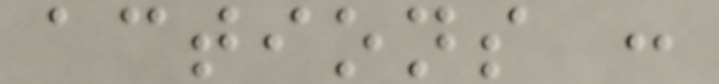actions :
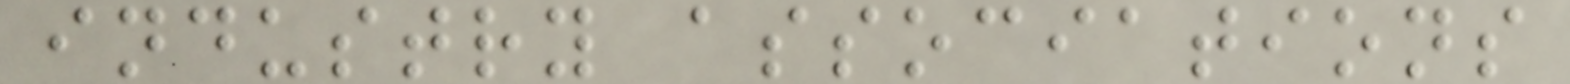industry associations
